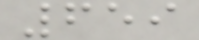659
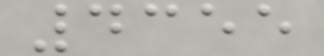4355
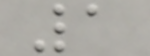1
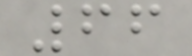66
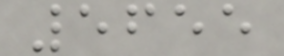5655
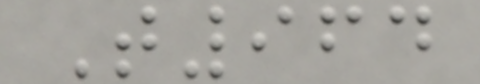T964
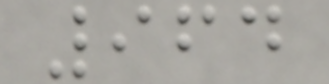964
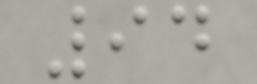94
